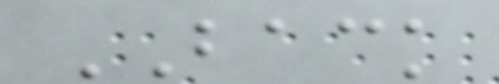BACK
